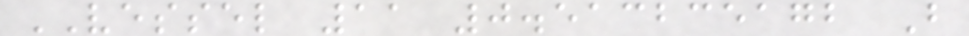VESSEL 11 0.513235172 B
